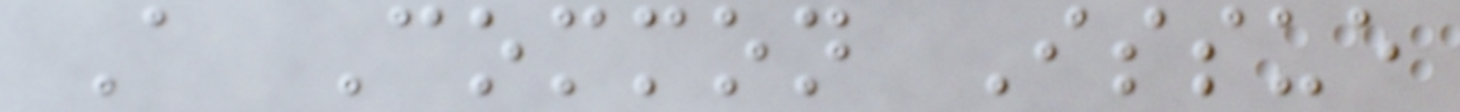A Common Issue
